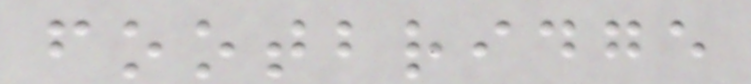footbridge
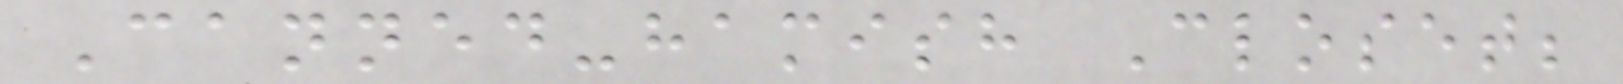Canned-hamish Closet;
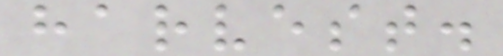harvest.
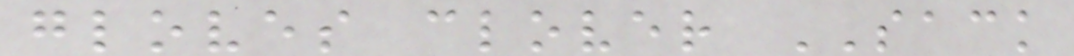gloves clover SACK
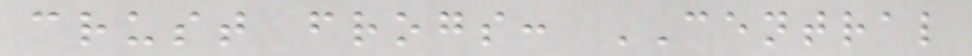crust frogs: CENTRAL
